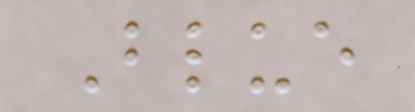Blue
